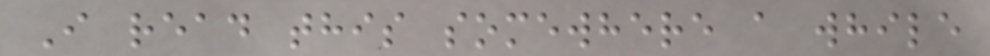I read this somewhere a while
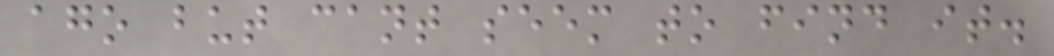ago but cant seem to find it.
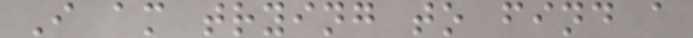I am trying to find a
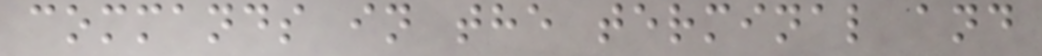commands in the terminal and
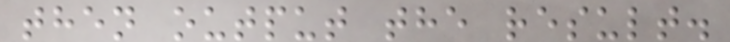then output the result.
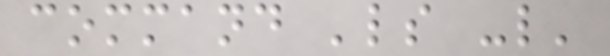command 'ls -l'
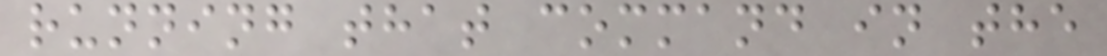running that command in the
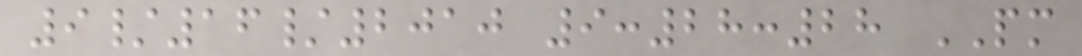9/16/2010 9:28:28 PM
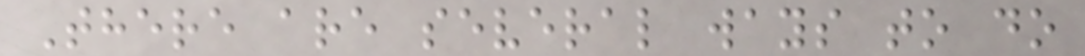There are several ways to do
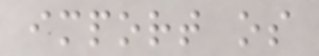import os
